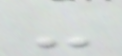-
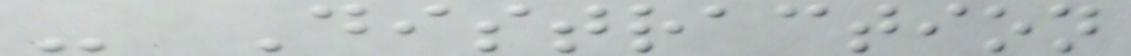- Distraction
